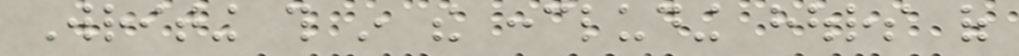Writing this in the concluding hours of
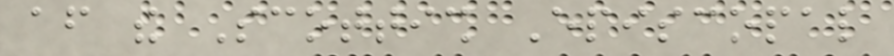after the Scottish Episcopal
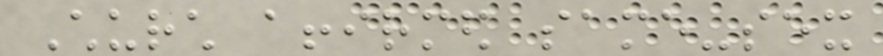Church affirmed same-sex
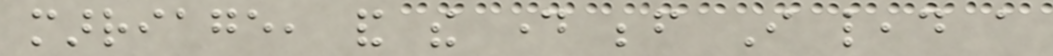marriage, and the day before I lead a
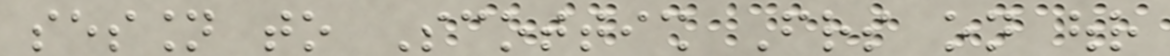session to Scottish Friends on our
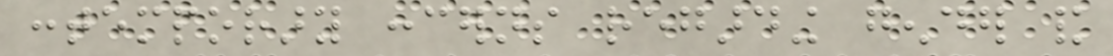contemporary concerns regarding gender and
